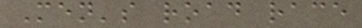Men's road race
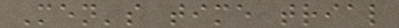Men's time trial
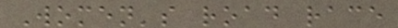Women's road race
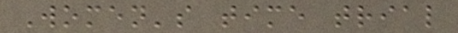Women's time trial
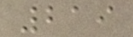219
